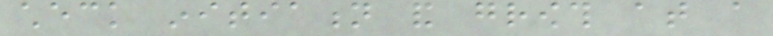check initiation and growth at a
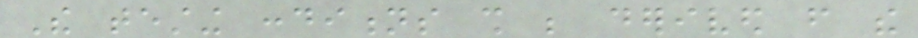The testing conditions shall be derived from the
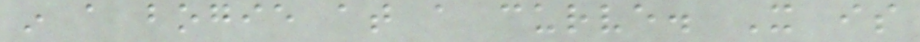in a bogie at a curve. It is
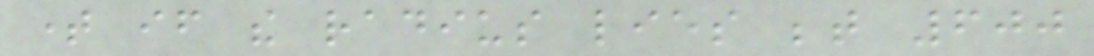time if the radius lies between 600
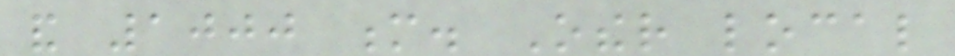and 1000 m. Other local
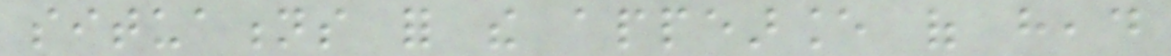situations for the appearance of head
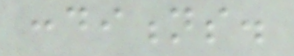conditions.
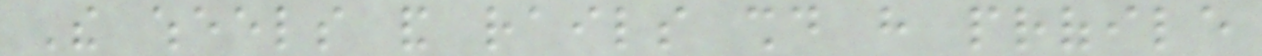The wheels and rails should have profile
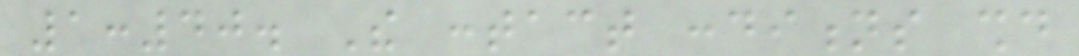1:40. The contact conditions should
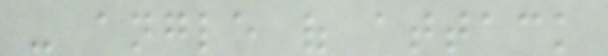- angle of attack
